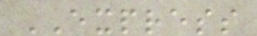EXPRESS
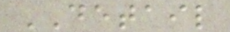DETAIL
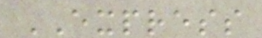EXPRESS
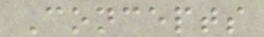Concepts
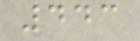443
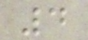4
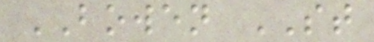BOWEN ST
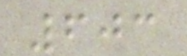603
